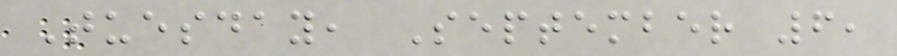Tuesday, September 6,
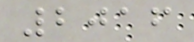2016
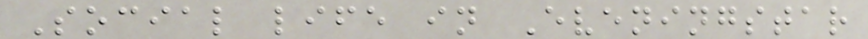Social life in Eveningstar
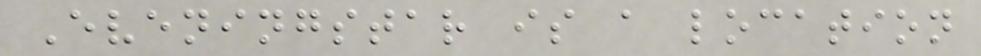Eveningstar is a location
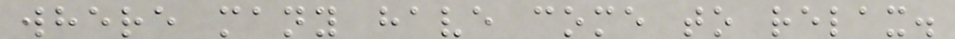where many have come to relax.
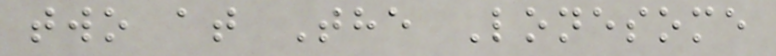two at The Lonesome
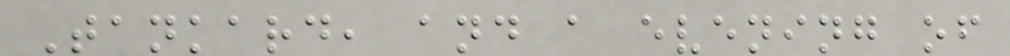Tankard, and a evening of
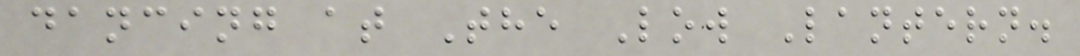dancing at The Low Lantern.
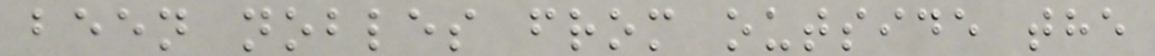been nobles from outside the
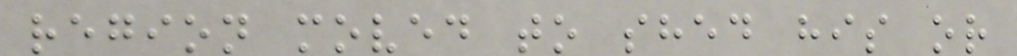region moved to shed his or
